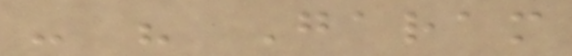- " Garam
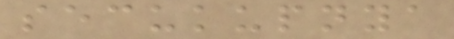secukupnya
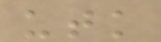utk
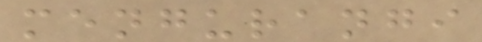mengurangi
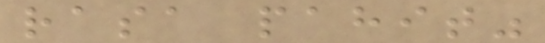rasa pahit"
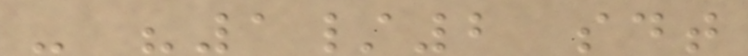- "1/2 sdt
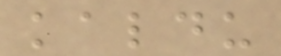kaldu
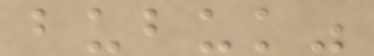bubuk"
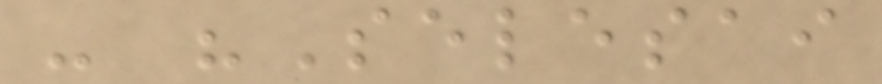- "Selesai
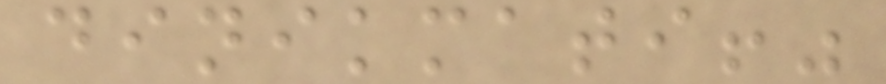dinikmati!"
